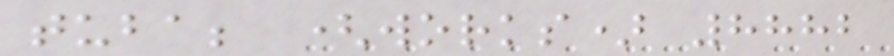tuba; (works) 8882
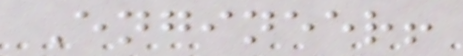Engineer!
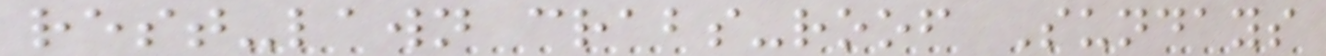rest-lawn crabs-roof Sundays
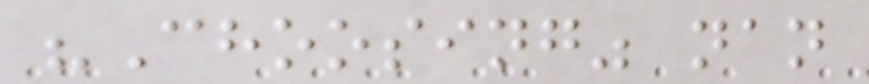"Choosing" nan
